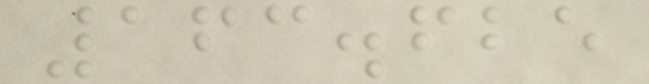163.625
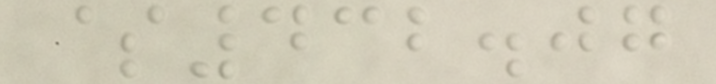$432.07
